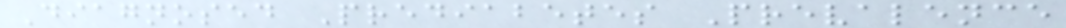Diagnosed Prediabetes Prevalence
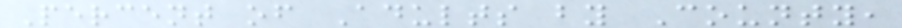Percent of Adults by County,
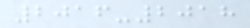2016-2018
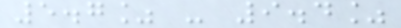5.7% - 9.4%
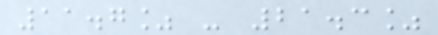11.7% - 21.3%
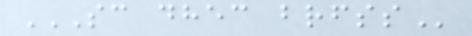SC DHEC BRFSS
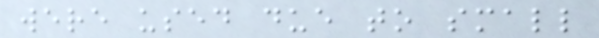were used due to small
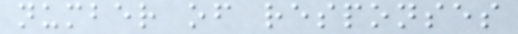number of responses
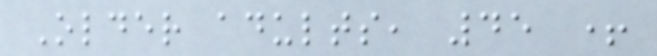Older adults, 45 +
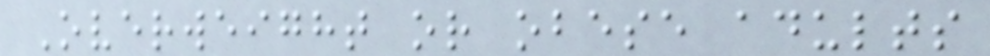Overweight or obese adults
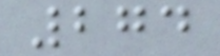274
